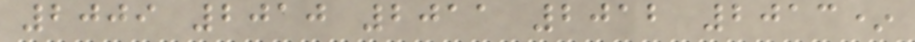2009 2010 2011 2012 2013*
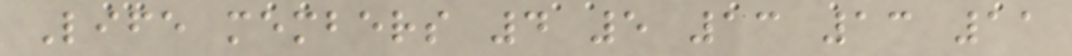Life members 4 5 13 13 11
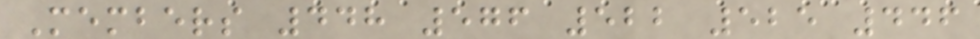Members 448 576 522 525 446
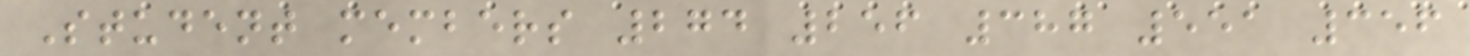Student members 274 256 387 551 356
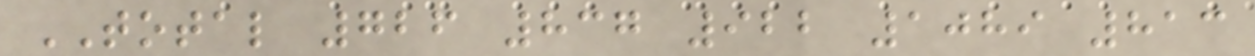TOTAL 726 837 922 1089 813
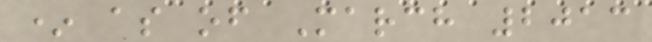* as of March 2013
